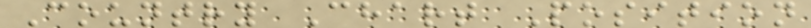Country Chart Position
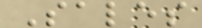Sales
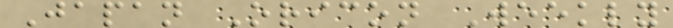Japan Oricon Weekly
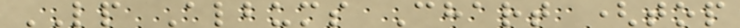LP Albums Chart (top
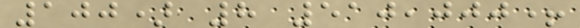100) 8 510,000+
